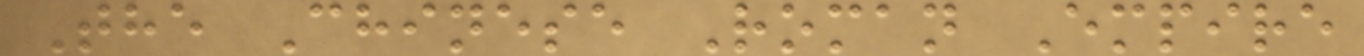The Chinese Roman Empire
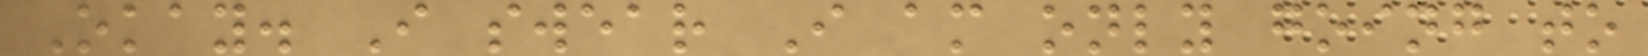Okay. I swear I am only going to
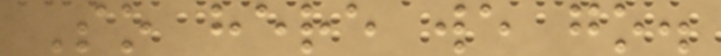So here we go.
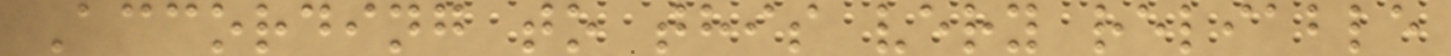According to this very reliable
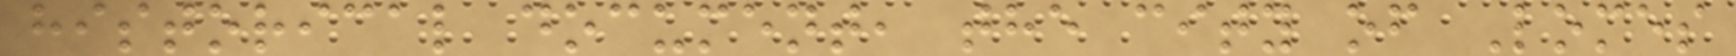historical document, the city of Lomes
